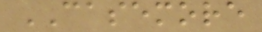CASEMORE
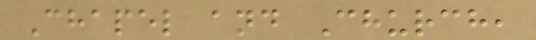Chapel and Church,
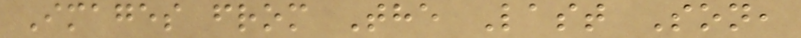Images from The Last Son,
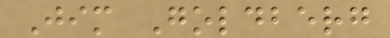Jim Goldberg
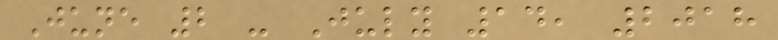June 2 - July 14, 2018
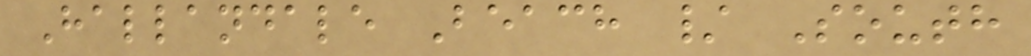Hallandale Beach / South
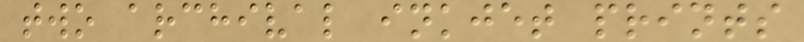two archival inkjet prints
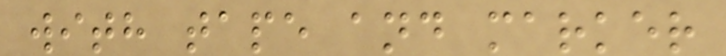with tape and marker
